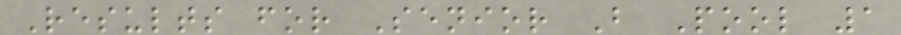Results for Senior B Pool 1
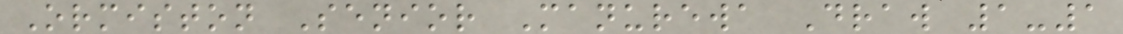Ormiston Senior Manurewa Draw 1-1
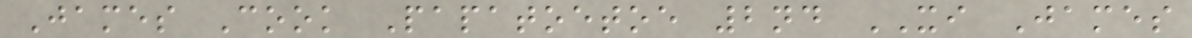James Cook Papatoetoe 2nd XI James
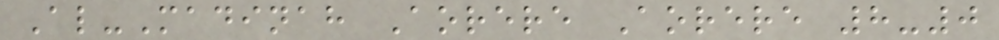Al-Madinah Aorere Aorere 8-0
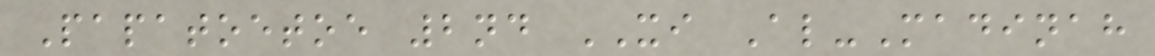Papatoetoe 2nd XI Al-Madinah
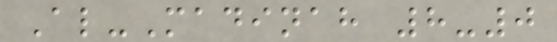Al-Madinah 8-0
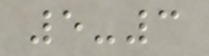5-3
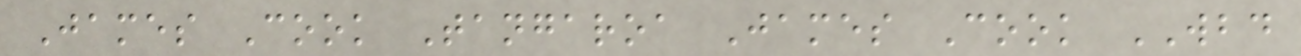James Cook Tangaroa James Cook WBD
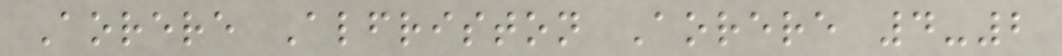Aorere Alfriston Aorere 4-2
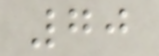70
